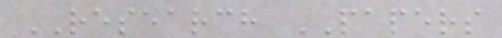RESEARCH PAPERS
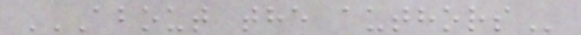ABOUT THE AUTHORS
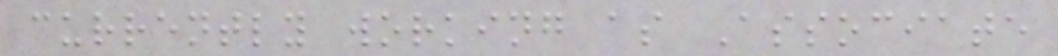currently working as Associate
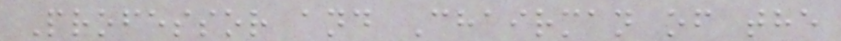Professor and Chairman of the
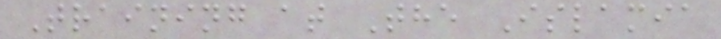Training at The Islamia
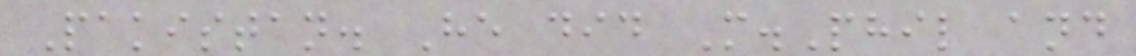Pakistan. He did M.Phil and
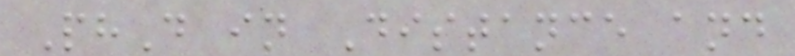PhD in Distance and
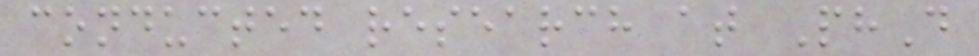conducted research at PhD
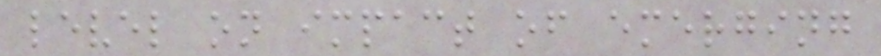level on impact of emerging
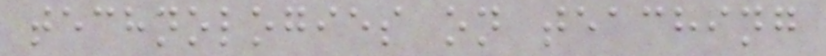technologies on teaching
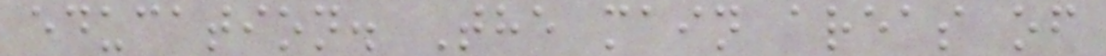education. The main areas of
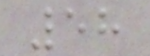58
